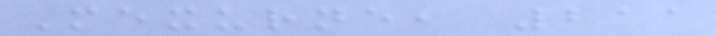Mexurne, 211
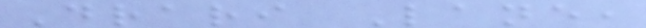Drari Lane,
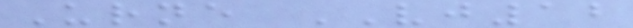Urne VJ12
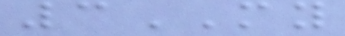3MY
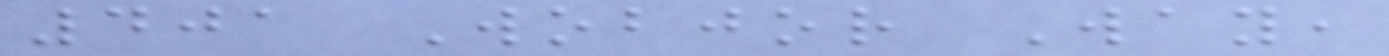401 Wobjor Way,
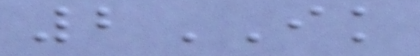2IK
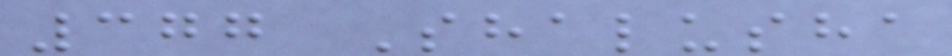377 Shalusha
